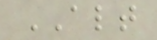ALT
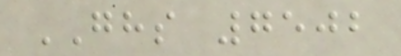GHS 7502
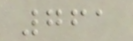761
